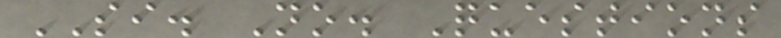SI. No. Questions
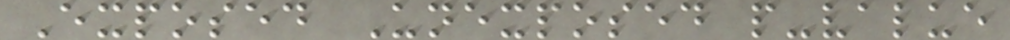Exposed Unexposed p-value
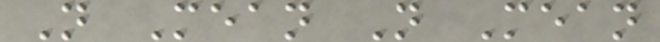N Mean N Mean
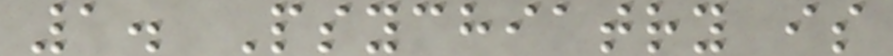1. Psychiatry is
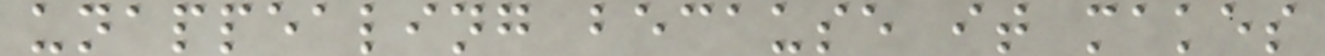unappealing because it makes
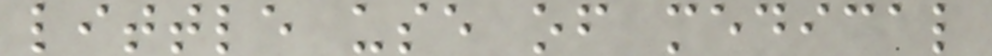little use of medical
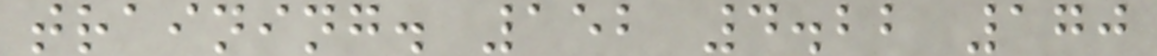training. 152 4.22 170
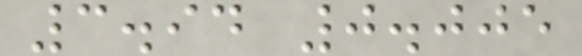3.94 0.005
